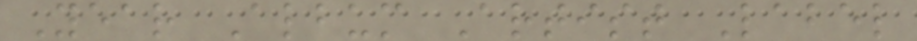Year Album Artist Label
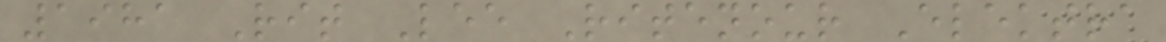1981 Rit Lee Ritenour Elektra
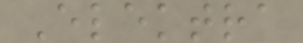Elektra
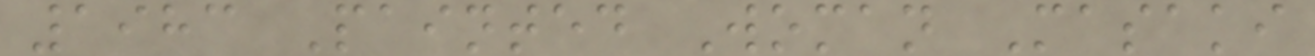1983 Painted Woman Masaki
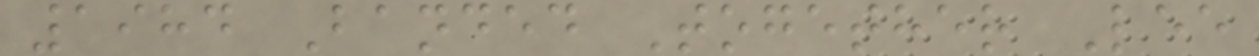1984 Banded Together Lee
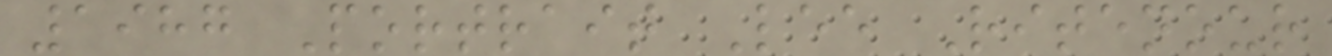1987 Portrait Lee Ritenour
